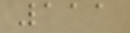111
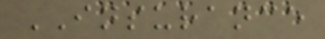INSURANCE
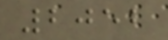2052
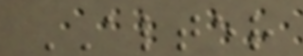ALTER
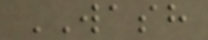WASH
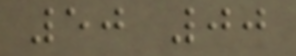50 00
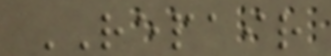REPAIR
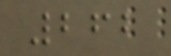262
